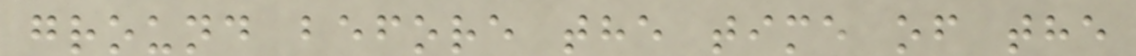ground before the time of the
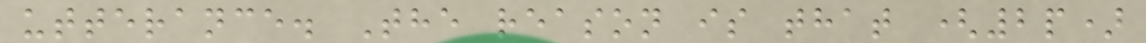utterance. The reason is that (2p)
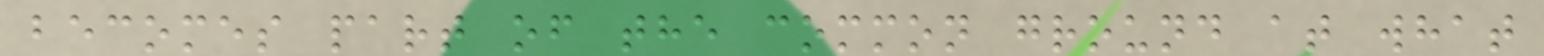becomes part of the common ground at what
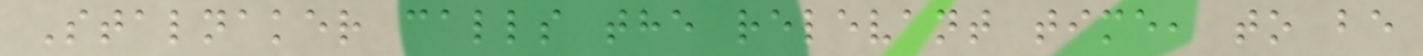Stalnaker calls the relevant time, to be
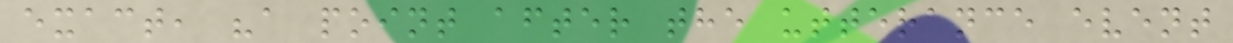exact, "a point after the utterance event
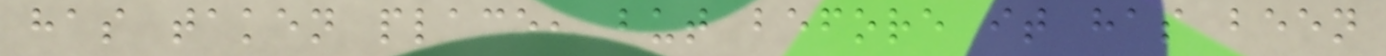has taken place, but before it has been
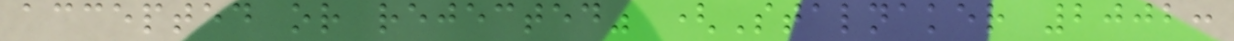accepted or rejected" (Stalnaker 2002:
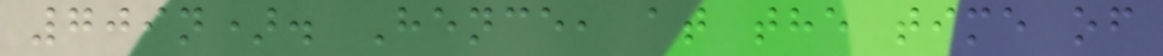709n). Hence, at the time of
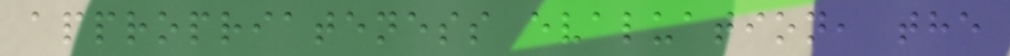appropriateness evaluation, the
